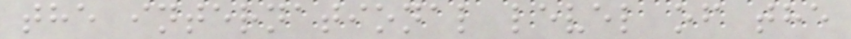the international level of the
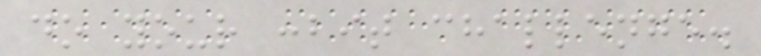do your :bit challenge.
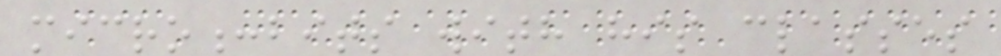micro:bits with his classes
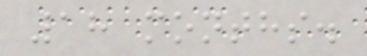18 months.
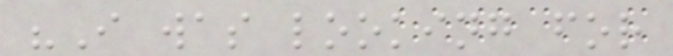"I was looking for
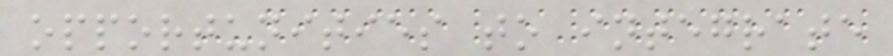opportunities to integrate
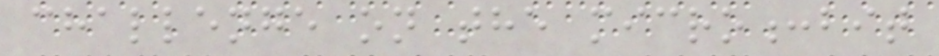challenge on the micro:bit
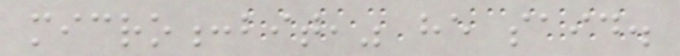micro:bit," he said.
